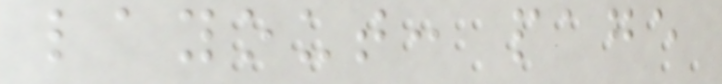layout: page
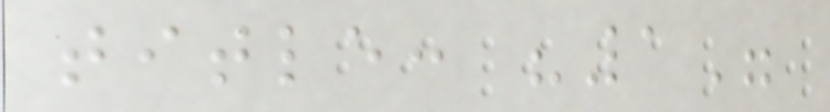title: "1"
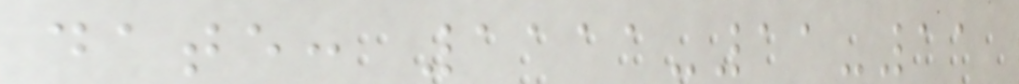date: 1111-11-11
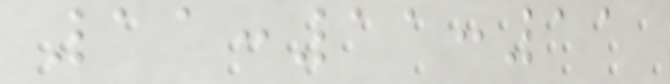11:11:11
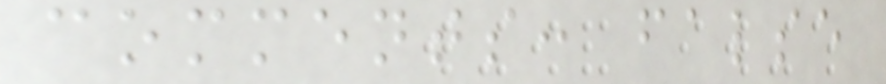comments: false
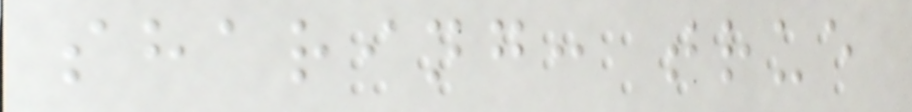sharing: true
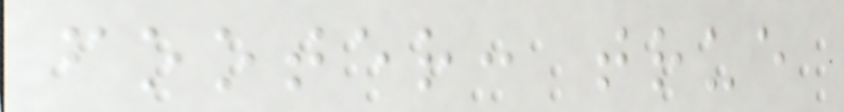footer: true
